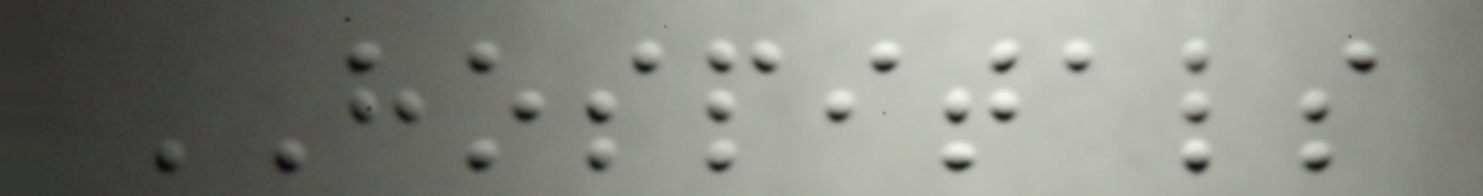HOSPITALS
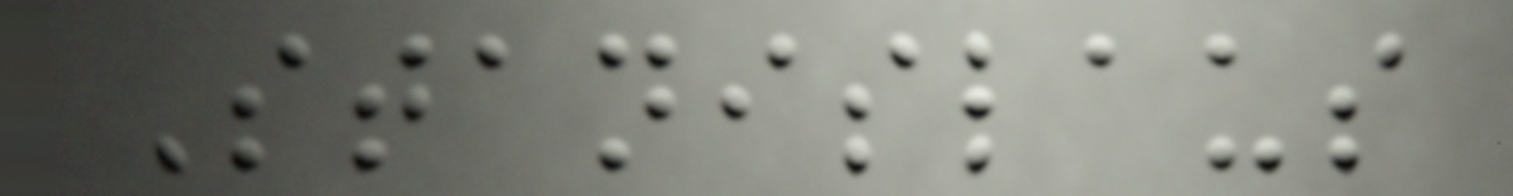Stanislaus
